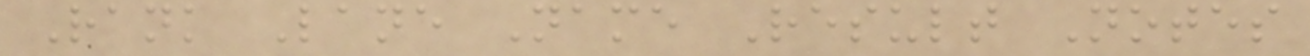Rank Lane Name Result Notes
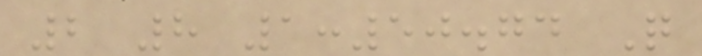2 8 1:50.74 Q
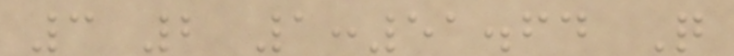3 2 1:51.64 Q
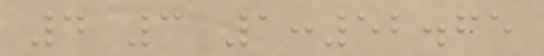4 3 1:52.65
